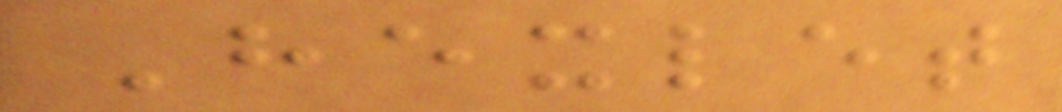Hexlet
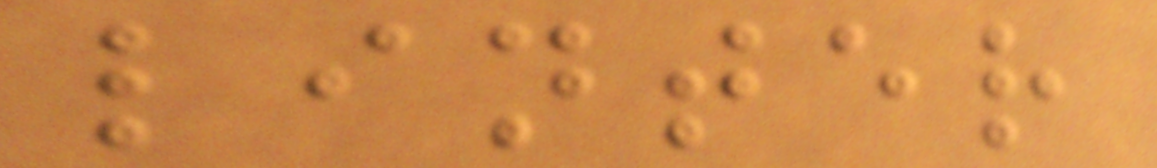linter
